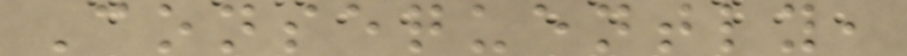Consequently,
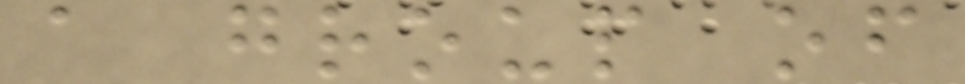a group of
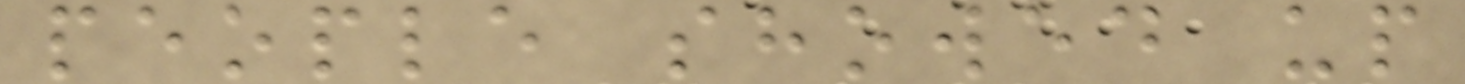people showed up
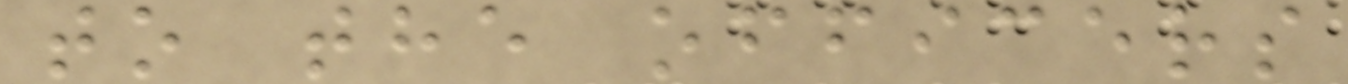to the officers
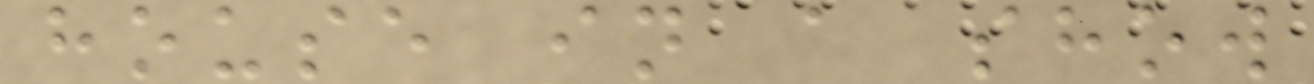house in a show
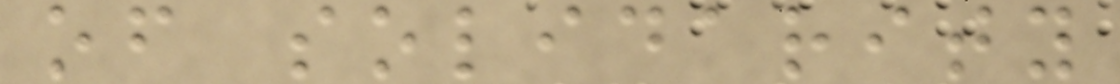of solidarity
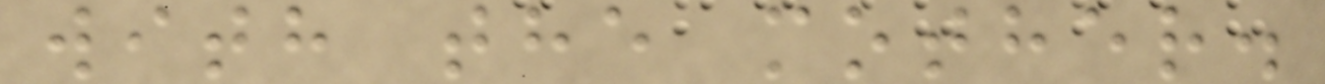with the mother.
